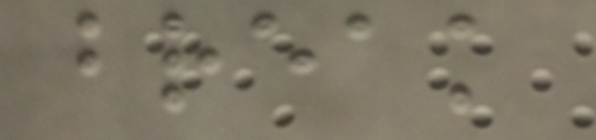break
